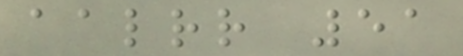aalrr 51
